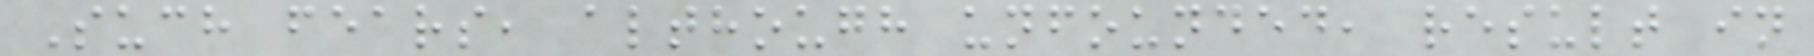Such fears, although unfounded, result in
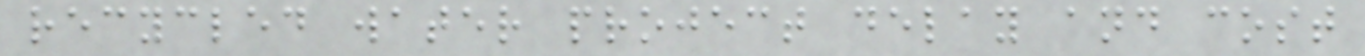recycled water project delay and cost
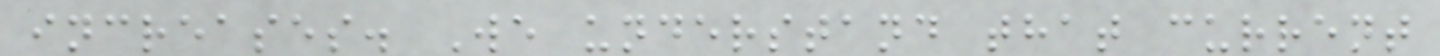increases. We understand that current
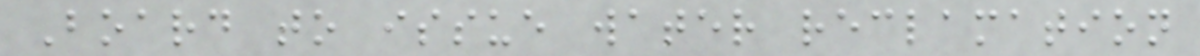Board to issue water reclamation
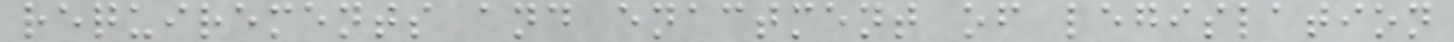requirements and enactment of legislation
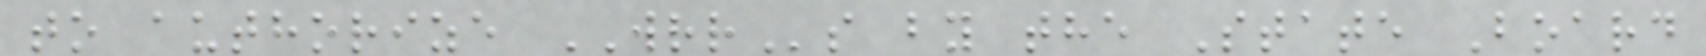to authorize WRRs by the State Board
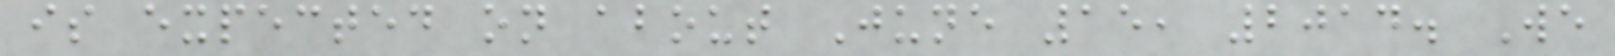is expected on about June 15, 2014. We
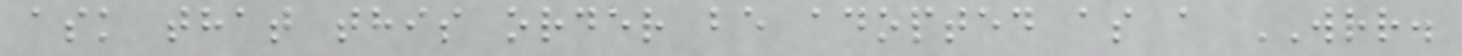ask that this order be adopted as a WRR.
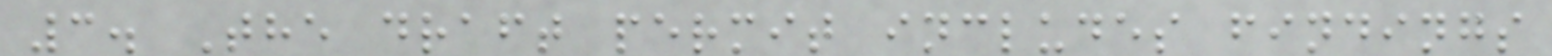3. The draft permit includes findings
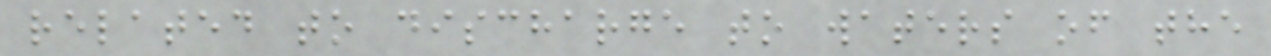related to discharge to waters of the
